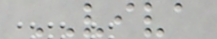VIVA
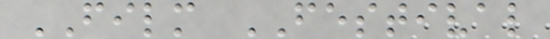FILM FESTIVAL
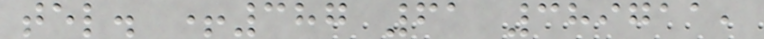tel. +387 61 389711,
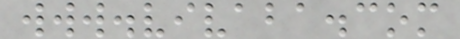www.vivaba.com
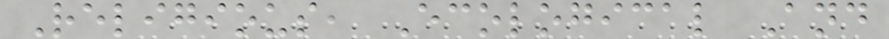Religious, Ecological And
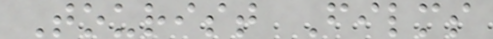Tourist Films
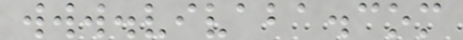www.vivaba.com
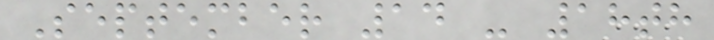September 14 - 18th
